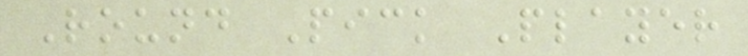Round Pick Player
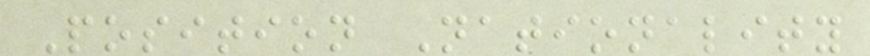Position Nationality
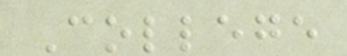College
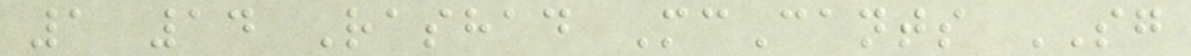1 14 Rashad McCants SG
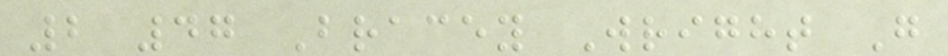2 47 Bracey Wright G
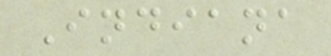Indiana
